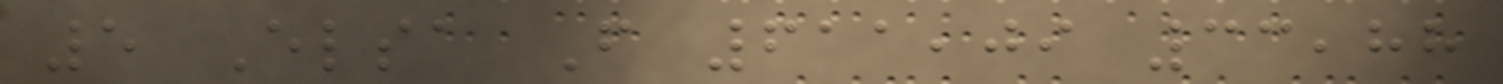5 Elsa F 611,09 33,88
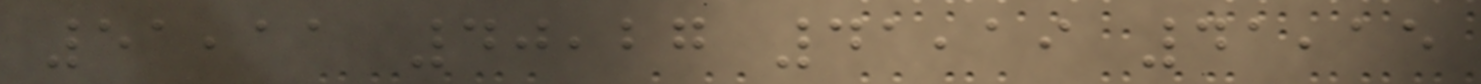51,11 40,27 41,19 41,15
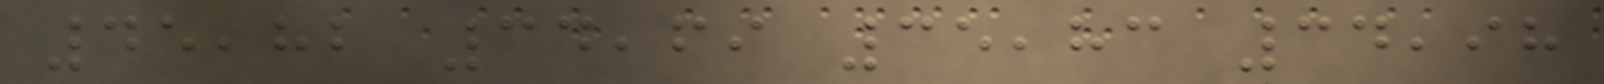45,82 34,69 35,83 34,98
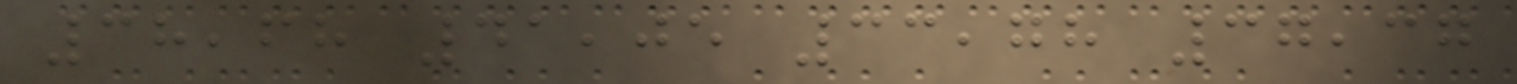38,68 41,05 33,78 37,37
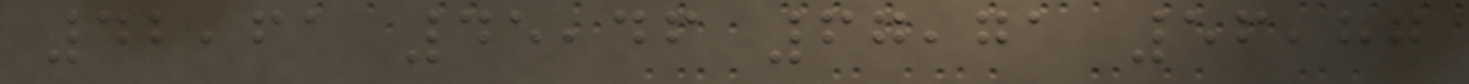42,61 45,46 67,71 56,87
